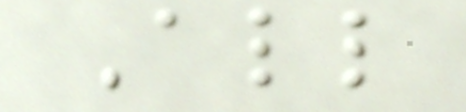All
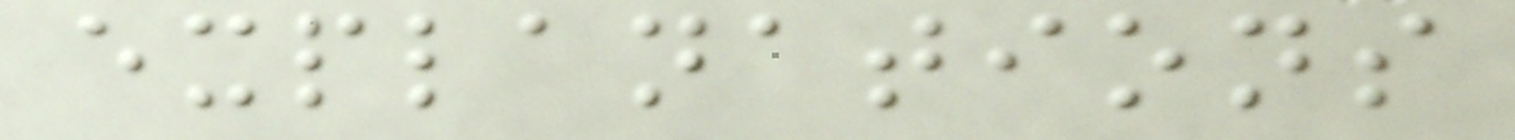explanations
